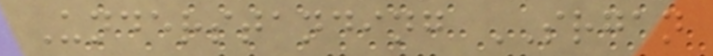Understanding SRGAN
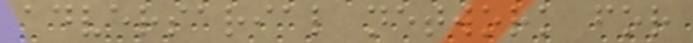adversarial network for
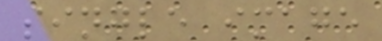single image
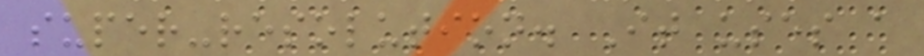super-resolution. It uses a
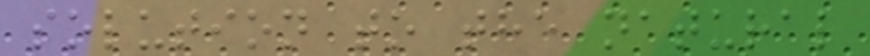solution to the natural
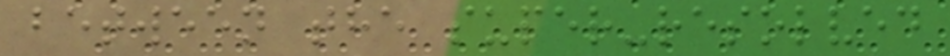between the super-resolved
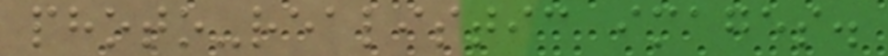photo-realistic images.
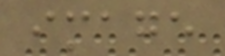image
